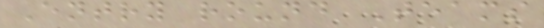Entry round Teams
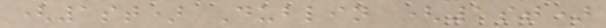(1st) Dublin (1st)
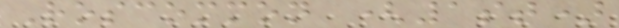Roscommon (1st)
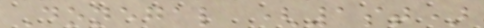Donegal (1st)
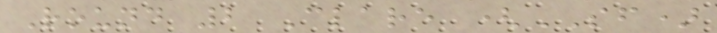Round 2 Clare (SF)
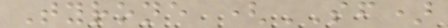Tyrone (SF)
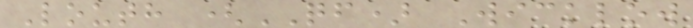Louth (QF) Wicklow
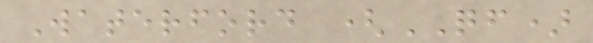Waterford (QF)
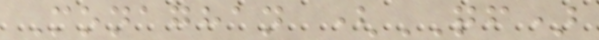Monaghan (QF)
